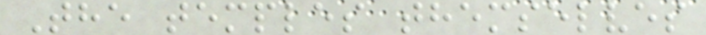The temples themselves
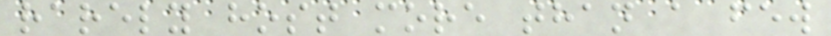rarely host more than a few
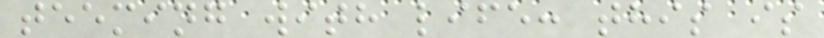teeming with life: this is
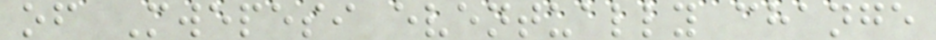of Mwepesi eventually change
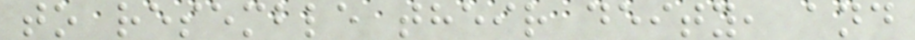to resemble their deity, and
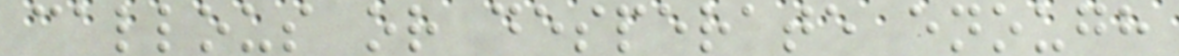callous or desperate enough
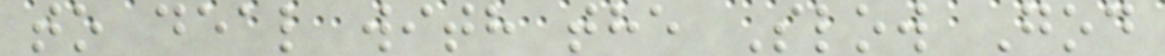to deal with the Slow God
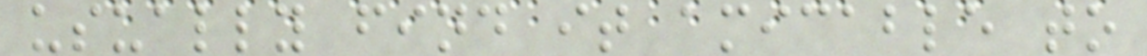usually find it amicable to
